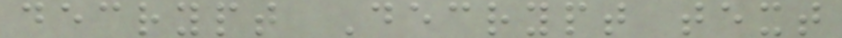decrypt Decrypt text
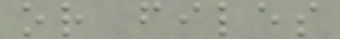or files
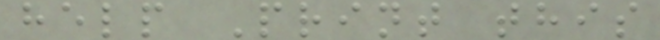help Print this
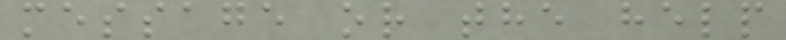message or the help
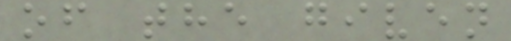of the given
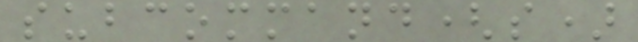subcommand(s)
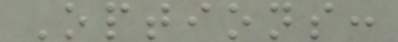Options:
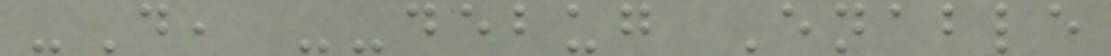-D, --debug Enable
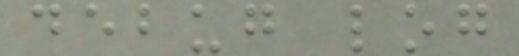debug log
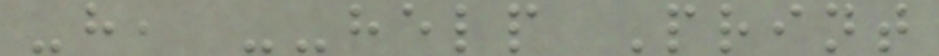-h, --help Print
